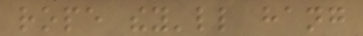rope they'll hang
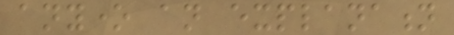anyone an explanation
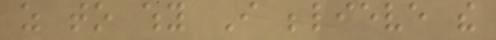as to why I believe the
